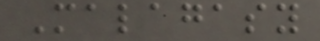Malagasy
